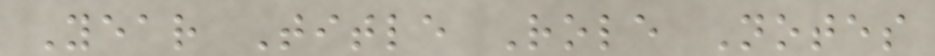Year Title Role Notes
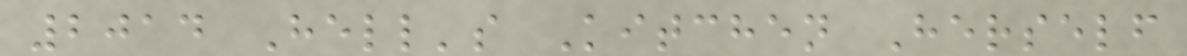2014 Hell's Kitchen Herself
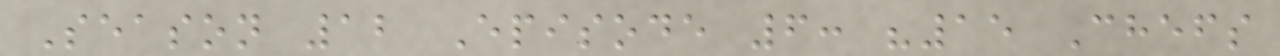Season 12 Episode 6: "15 Chefs
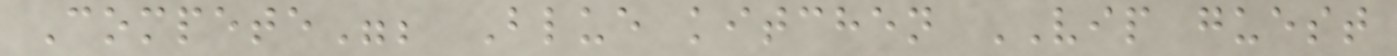Compete"; Blue kitchen VIP guest
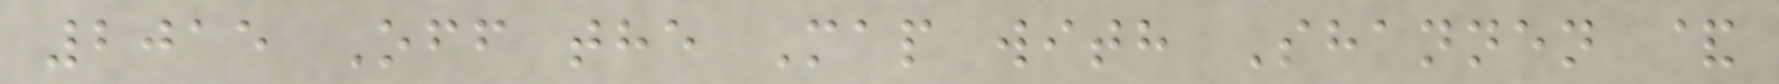2015 Off the Map with Shannen &
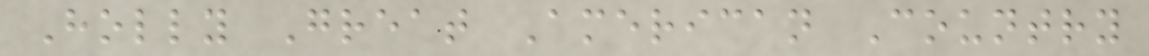Holly Great American Country
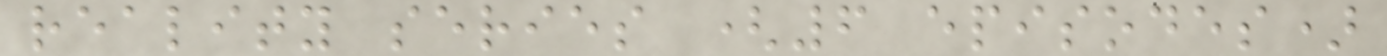reality series (6 episodes)
